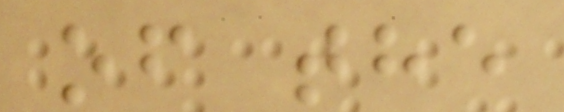of the
